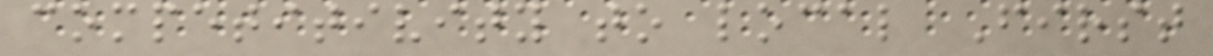competitivity to local First
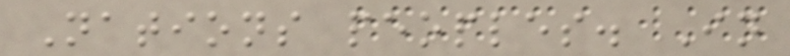Nations peoples. In
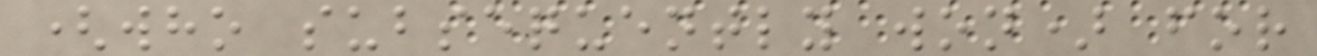(who subsequently won) for
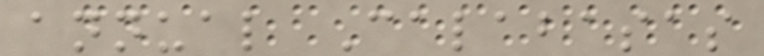annual Calabasas
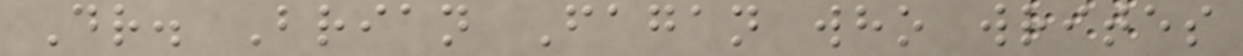Dr. Brian Fagan who writes
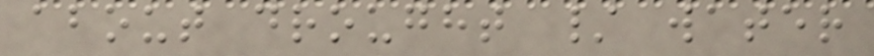about drought / water
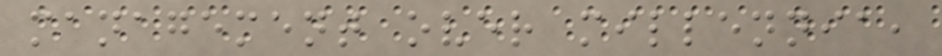management over millennia,
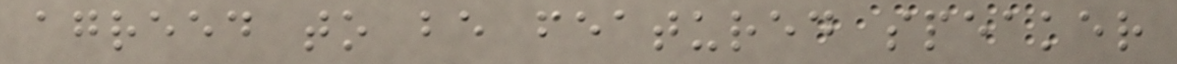agreed to be featured speaker
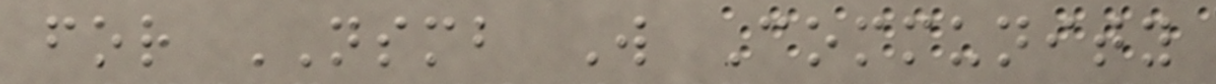for NSMB W Community
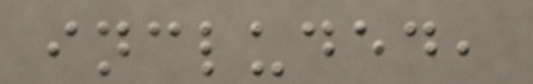included,
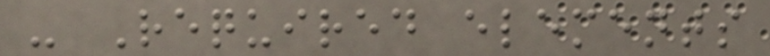- Required elements
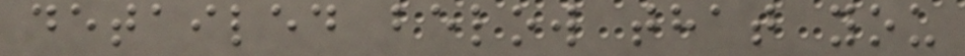detailed below that you
